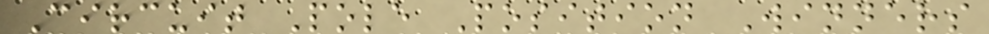Circuit Pole Position Winners
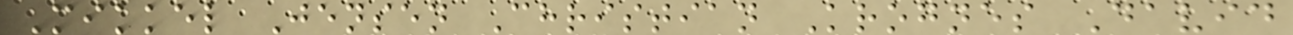Mikkel Jensen Christian Krognes David
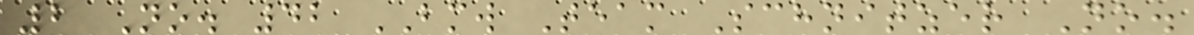2 No. 42 BMW Team Schnitzer No.
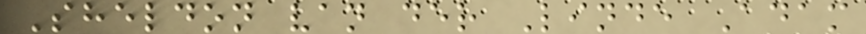Sheldon van der Linde Adam
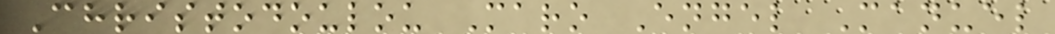Christodoulou Maro Engel Manuel
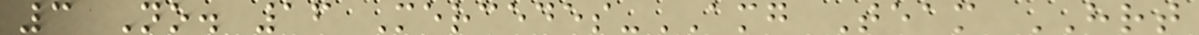3 No. 16 Mercedes-AMG Team HRT
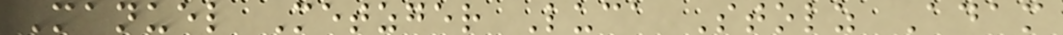Manuel Metzger Luca Stolz Adam
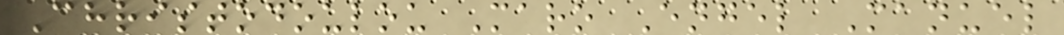Christodoulou Maro Engel Manuel
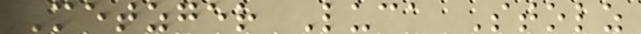Metzger Luca Stolz
